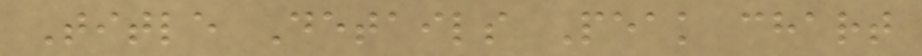Title Details Peak chart
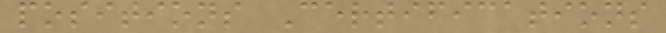positions Certifications
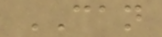CAN
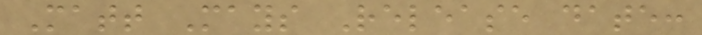Matt Mays Release date:
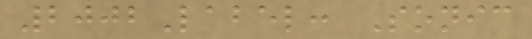2002Label: Sonic
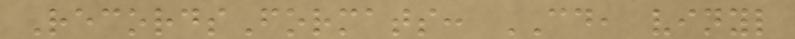RecordsFormats: CD, vinyl
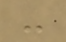-
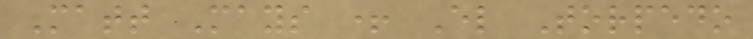Matt Mays + El Torpedo
